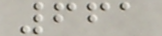661
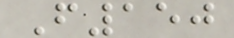F150
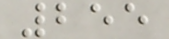255
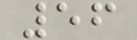56
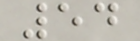54
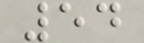54
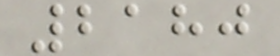2180
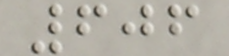606
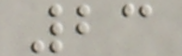23
